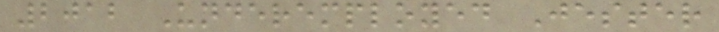2012 Underemployed Jester
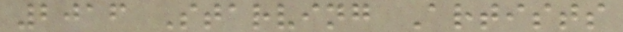2016 Starving Artists
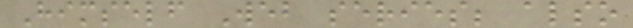Himself Web series; also
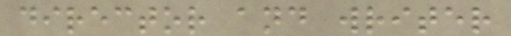director and writer
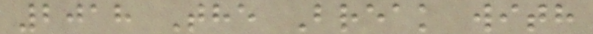2018 The Break with
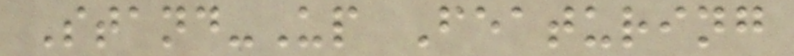Stand-Up Featuring
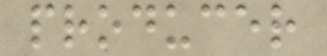producer
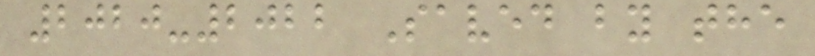2020-2022 Saved by the
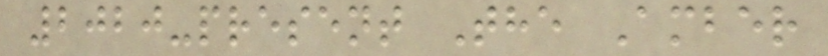2020-present The Amber
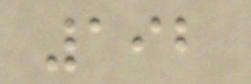192
